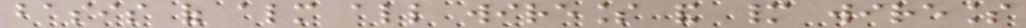basis of almost all wireless and many wireless
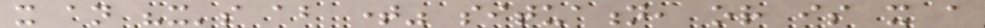it an "it's about time" situation, or is it a
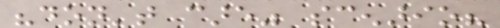"don't care" scenario?
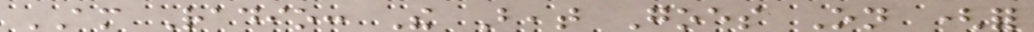AM Radio: The Beat Goes On (for
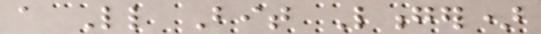a Little Bit Longer)
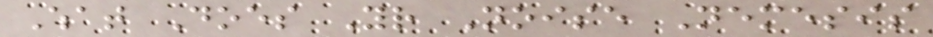What Does Your Noise Nemesis
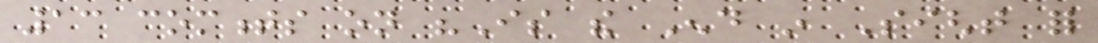13 comments on "Is the End in Sight for
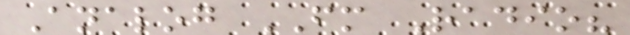Analog FM Radio?
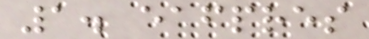1. eafpres
